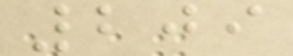209
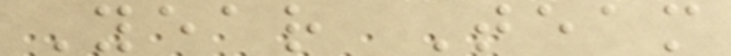Year Team
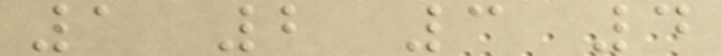1 2 3 4
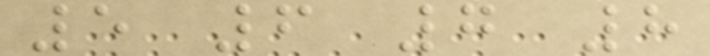5 6 7 8
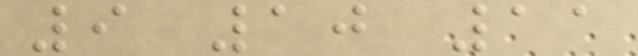9 10 11
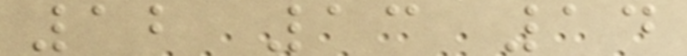12 13 14
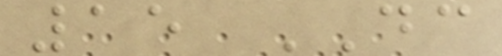15 DC
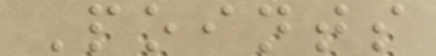Points
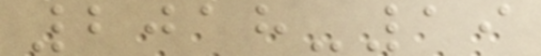2018-19
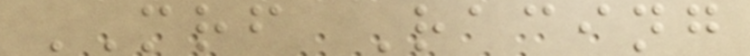MRF Racing
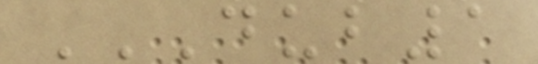DUB1
